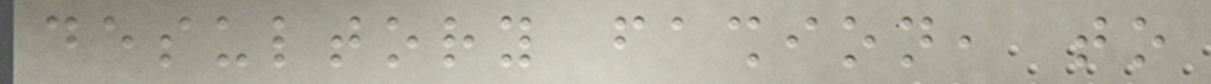desultory fashion, to
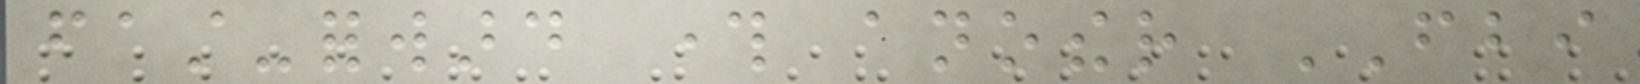fast-forward through another FBI
